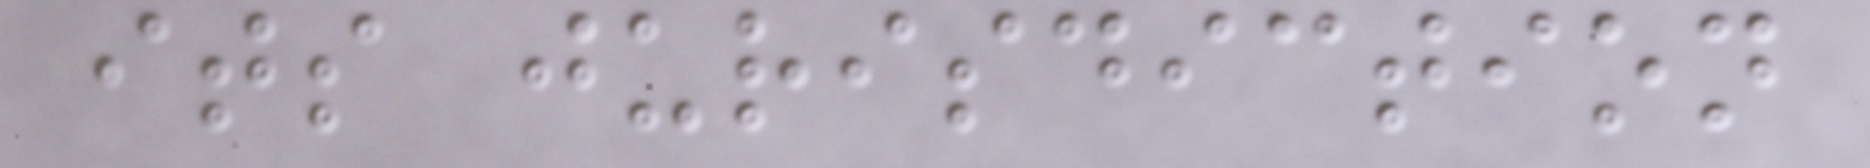its jurisdiction
